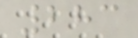283
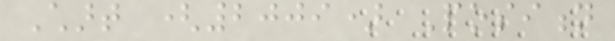Chart (2009) Position
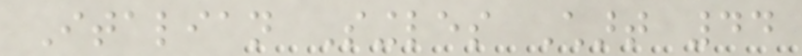Italian Singles Chart 44
